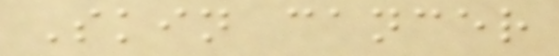Skin cancer
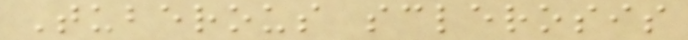Tuberous sclerosis
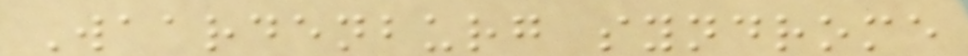Waardenburg syndrome
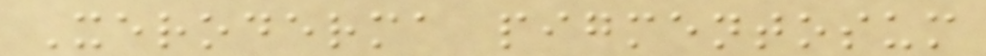Xeroderma pigmentosum
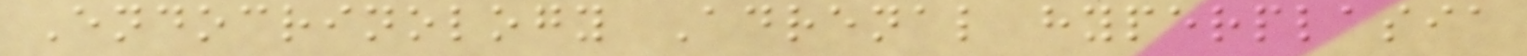Endocrinology Adrenal hyperplasia
